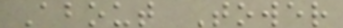About Tower
